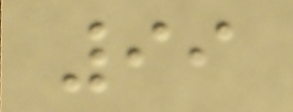99
